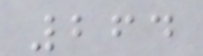264
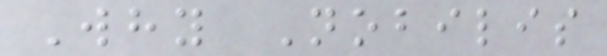Why Nobilis
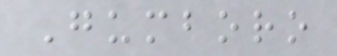Gumboro
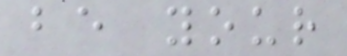be your
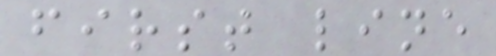first line
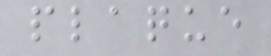plaque
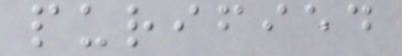purified
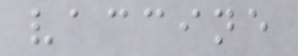vaccine
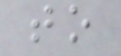to
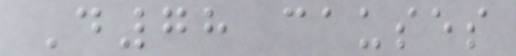D78 causes
